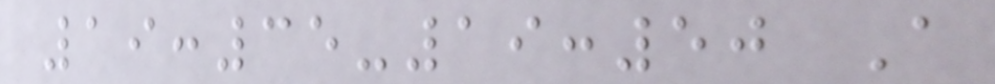19:35-19:50 A
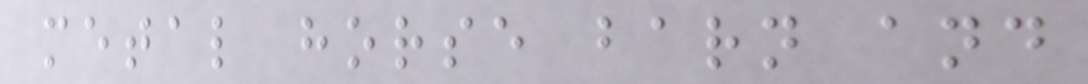metal horse barn and
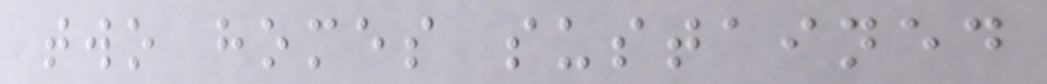two homes sustained
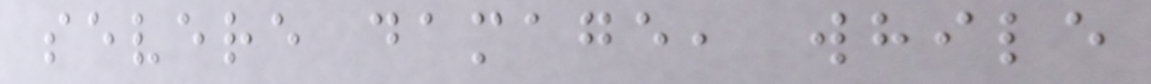severe damage, while
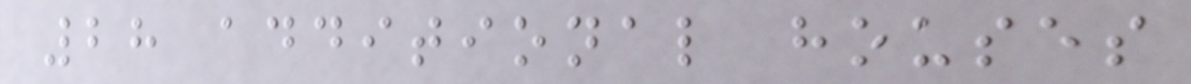28 additional houses
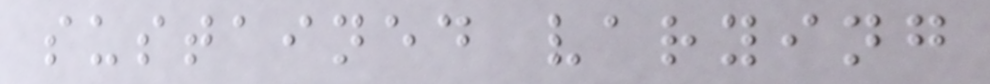sustained varying
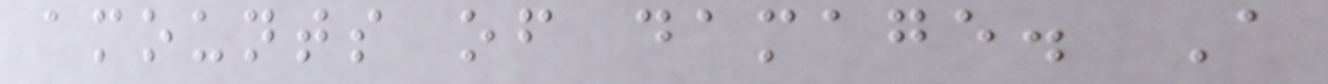amounts of damage. A
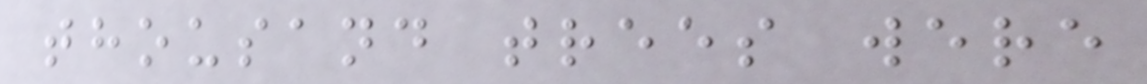thousand trees were
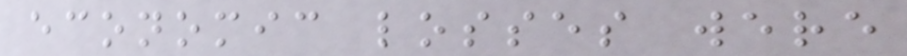economic losses were
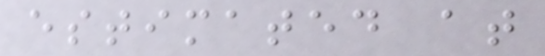estimated at
